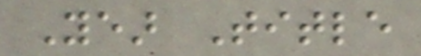Year Title
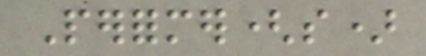Performer(s)
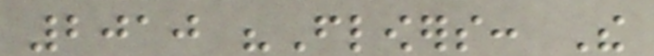2010 "Flowers: The
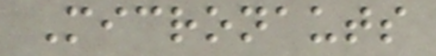Micronauts
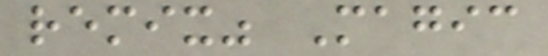remix" Magic
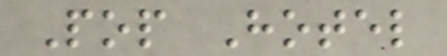Pop Hotel
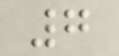7
